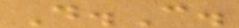D.C.
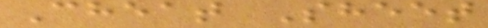Cheat Sheet
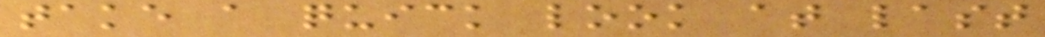take a quick look at last
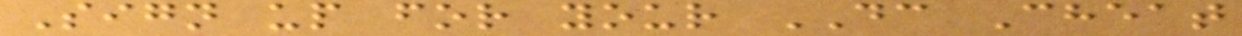Sign up for your DC Cheat
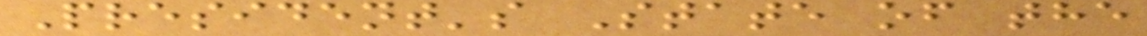President's State of the
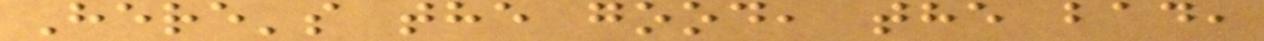Here's the good, the bad,
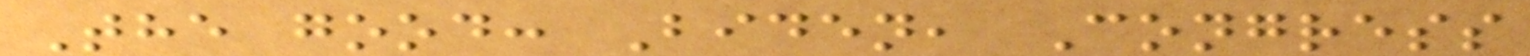The good: Biden, Congress
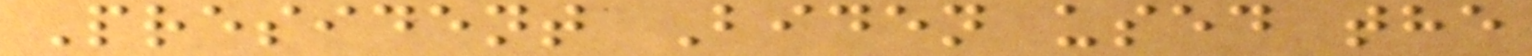President Biden used the
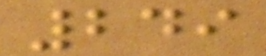249
